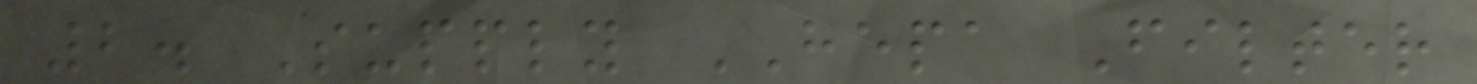2. Supply HEPA Filter
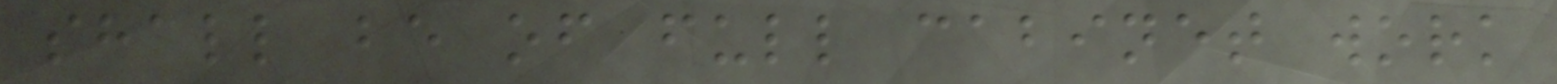shall be of full cabinet work
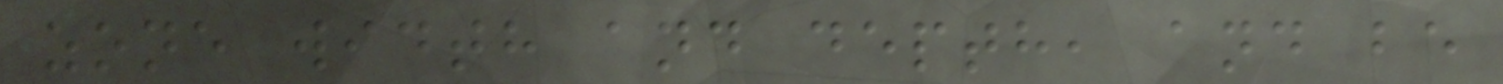zone width and depth, and be
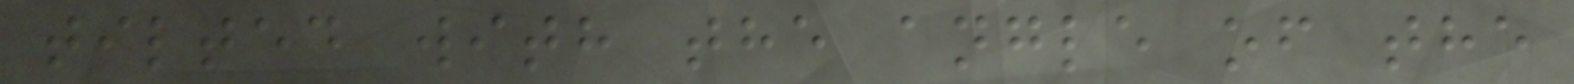tilted with the angle of the
